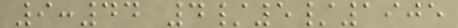9:44 4/5/1905
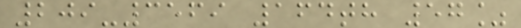209-3569 164th 57%
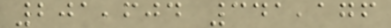201,604 341,176
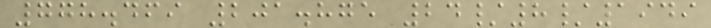778.469 201.875 24/8/1949
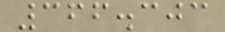366.303
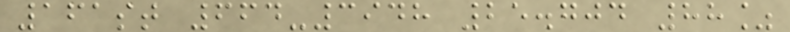161st 664-3948 25.704 88%
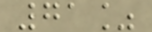71%
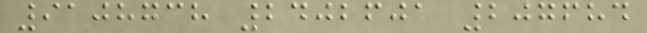9108738 2402601 207684
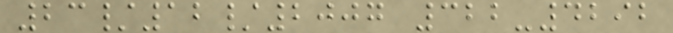23/12/2007 322-4292
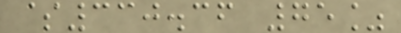$330.36 75%
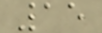15
